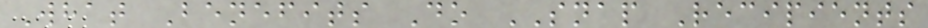What Benefits Do SNAP Recipients
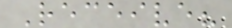Receive?
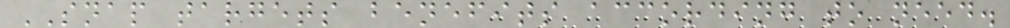SNAP targets benefits according to need.
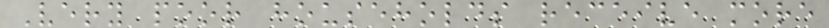Very poor households receive more
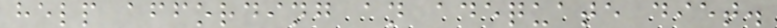help affording an adequate diet.
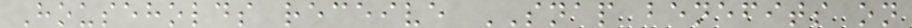Households receive SNAP benefits on
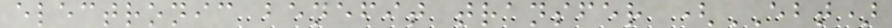electronic benefit transfer (EBT)
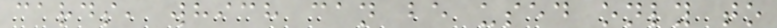cards, which can be used only to
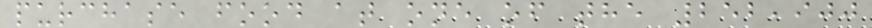purchase food at one of the 252,900
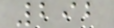292
